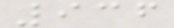936
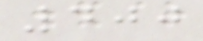400
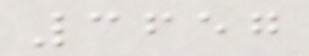3657
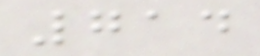714
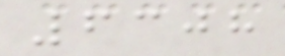6308
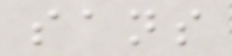sans
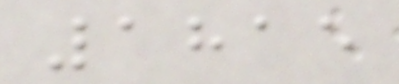1815
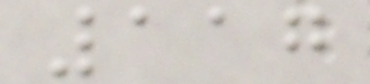117
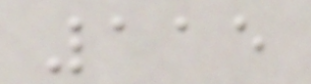115
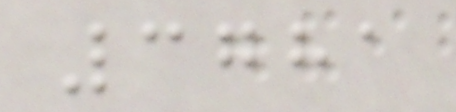3781
